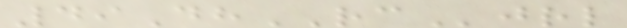49DhRCjrl
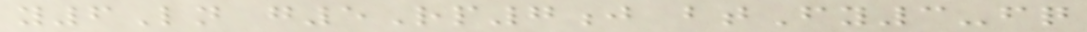y6Ln g5Rp7j btFy3-fq
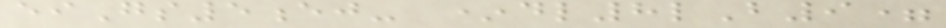eiGs5ej- *dl8lB9=
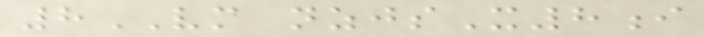8VM nzjsX8i
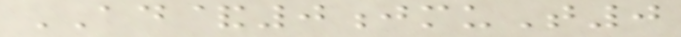AD&0jmuT0
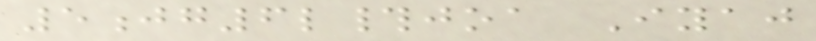5jg6l#joa Iyaj
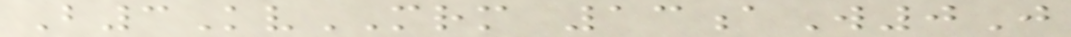B3KvMRM 13aW0J
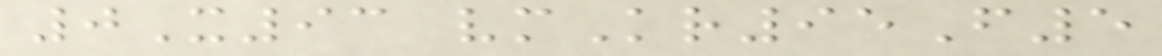0X93 vmKr95F5
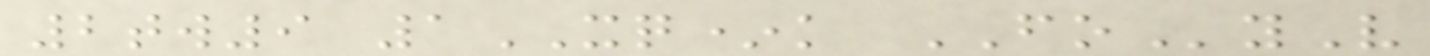2tw9 1XQ*k FOyV
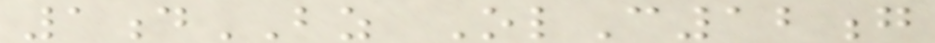1dBZ OlC12g
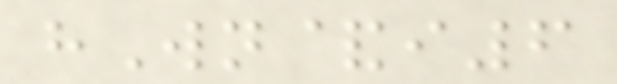hWn&i6
